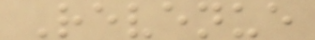Revenue
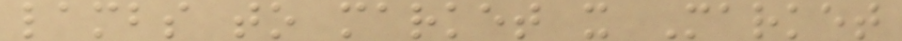lambs to market x Market
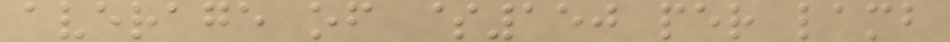average of $150 per lamb
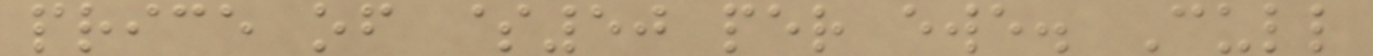price of $50 per ewe. Cull
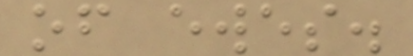of ewes.
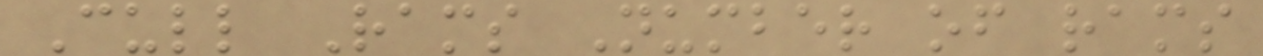Cull Rams Number of rams
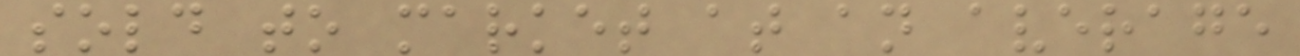sold to market at an average
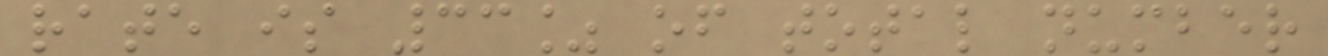rate is 33% of total number
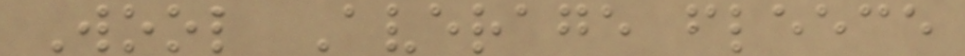Wool Average fleece
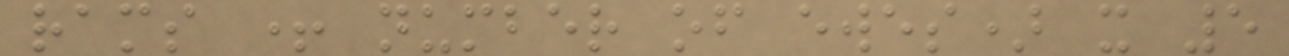rams + number of ewes) x 5
